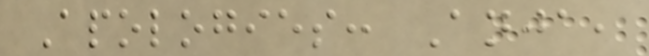Apologies: Anja,
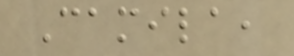Camila,
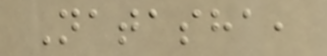Natasha,
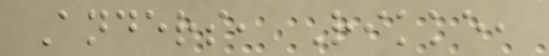Anders, Rikke,
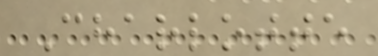Charlotte
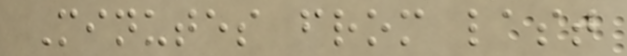Minutes from last
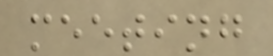meeting
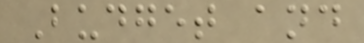Budget and
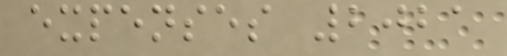expenses 2021
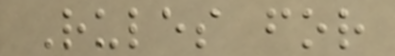Rules for
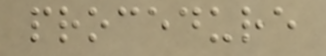procedure
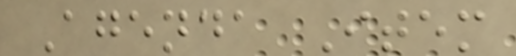Agenda Item
